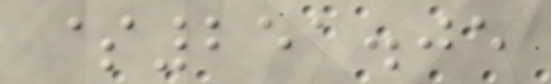$251.05
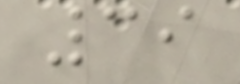39
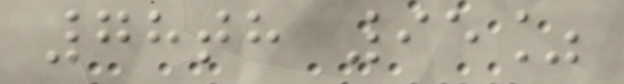78th 95%
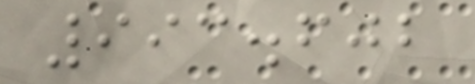993.602
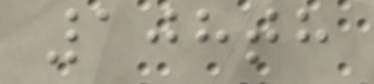108th
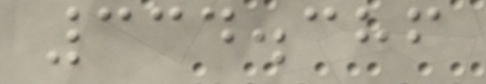334.386
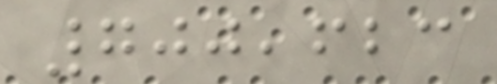700,623
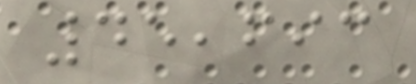45,693
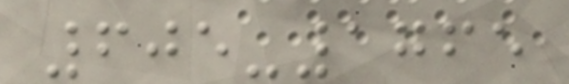605-1765
